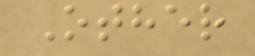Other
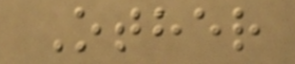Other
